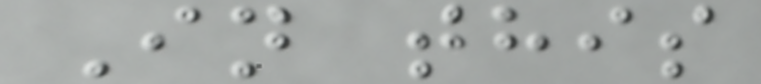In this
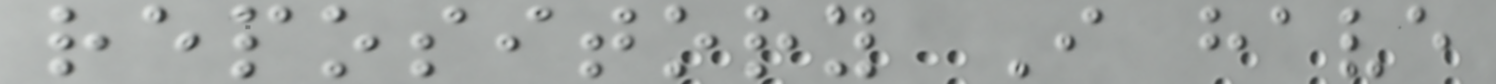repository I have
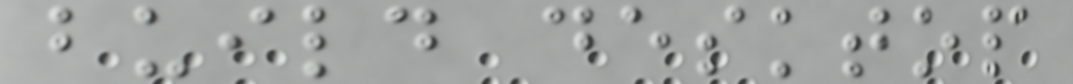build desktop
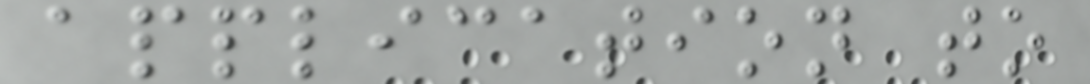application to
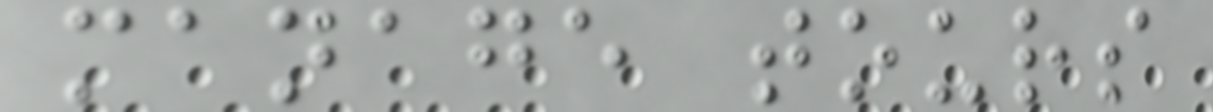manage tours
